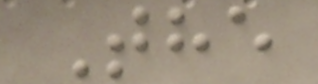The
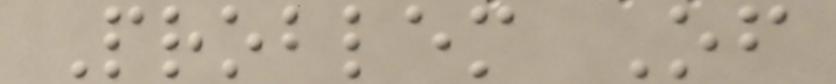Problem Of
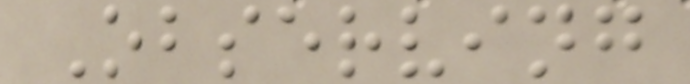Observing
